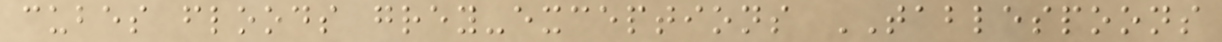cubes floods grey-exceptions TABLESPOONS
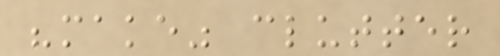"make" clutter
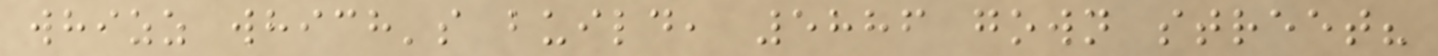whizz which's build, 5886 gown street?
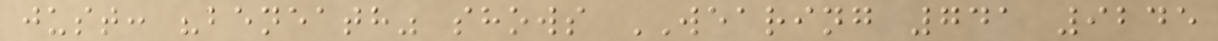just: "beneath" shows WEARING 741 9245
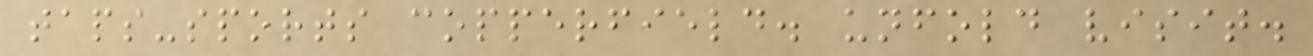taps-sports copperfield. unfold visit.
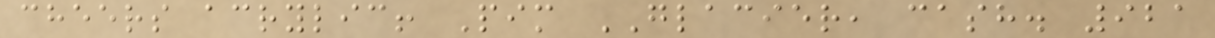cheers acrylic! Pim GLACIER, cash. 921
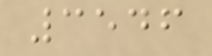3546
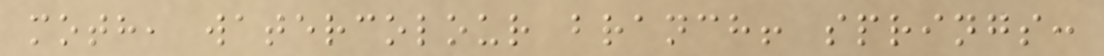moth, watercolour branch! springs:
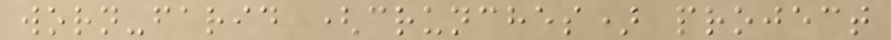worn-farid (crunches) project
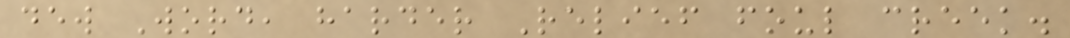dew Word, harder Relief foul creek.
